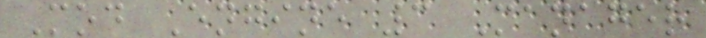Mod Engine 3 Manager
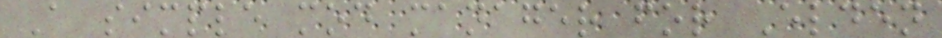A simple mod manager for Elden
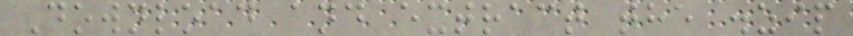Download and extract the .zip
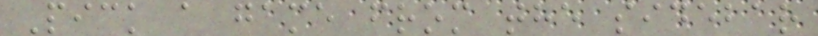Pick a game from the sidebar
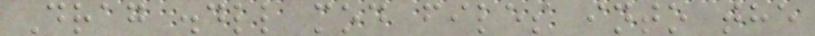Drag .dll mod files into the
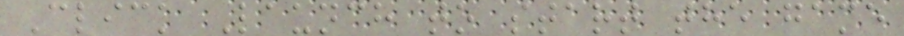Click Launch to start the game
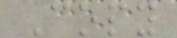Copy
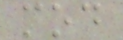mod
